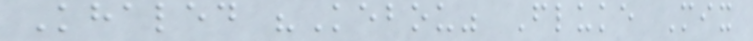Khaled "Kebou" Fluke Mix
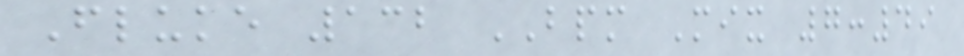Fluke 132 BPM Mix 7:49
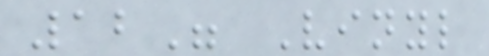12" Vinyl
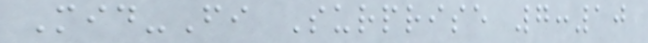Mid-Fi Surprise 7:10
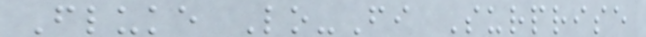Fluke Lo-Fi Surprise
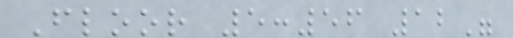Floor 5:56 12"
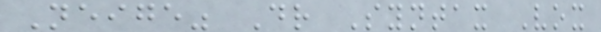Neige" Dr Syntax Vox
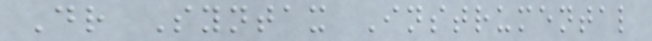Dr Syntax Instrumental
